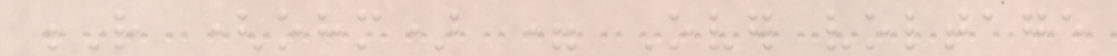R (ohm) = Over voltage
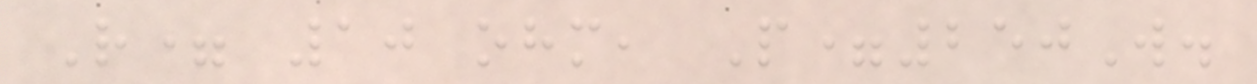R= 10 ohm, P=250W.
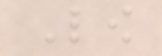Low
